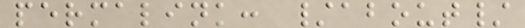permalink: /about/
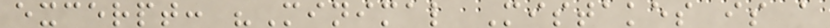excerpt: "Minimal Mistakes is a
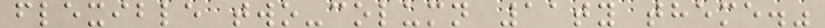flexible two-column 11ty theme."
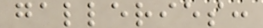galleries:
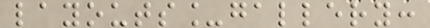layouts_gallery:
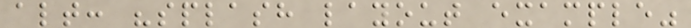alt: "splash layout example"
